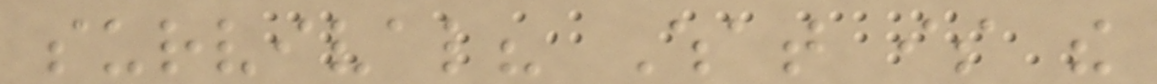survival? What is the
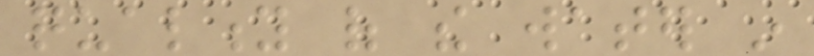quality of the water in
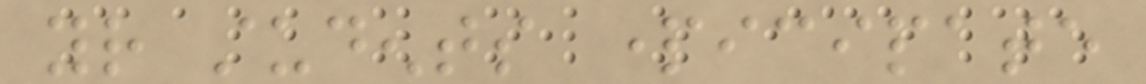your students participate
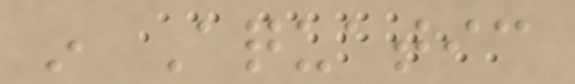in Aquatic
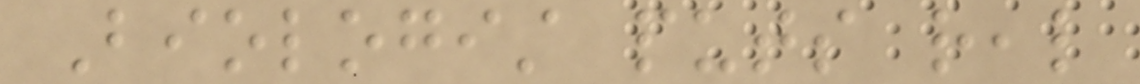Biologist puts real
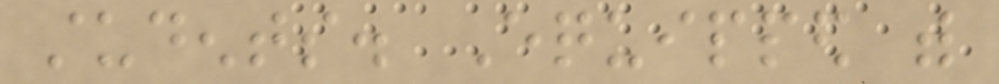students. Equipped with
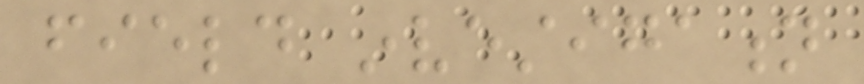field investigation
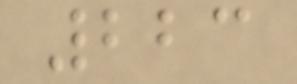223
